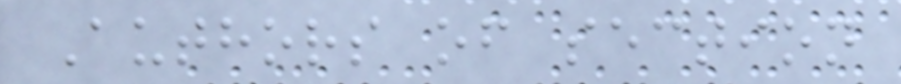Authors of section
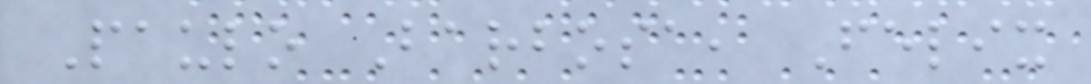Paulo Barbosa, Felix
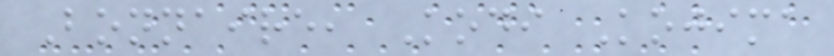Bonnaire, Kodi Kojima
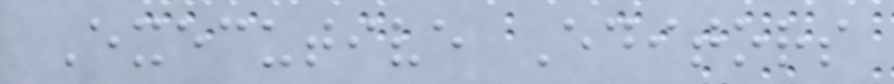Executive Editors
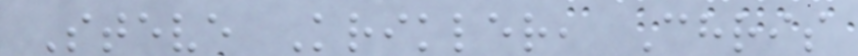Steve Krikler, Chris
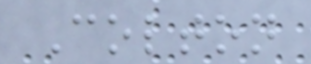Colton
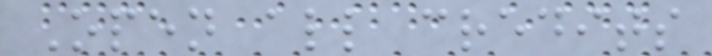Open all credits
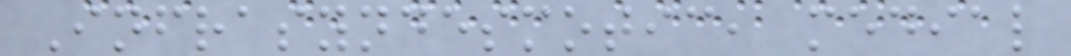Infrasyndesmotic, medial
